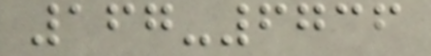167-6736
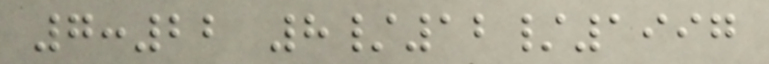7:22 8/12/1997
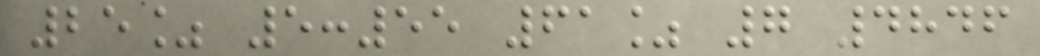25% 5:55 61% 7 4846
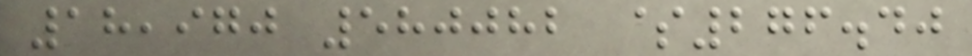18,970 580082 $276.40
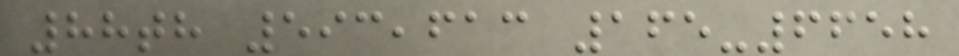88th 593,613 165-6658
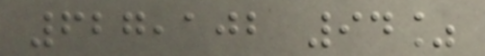627,102 94%
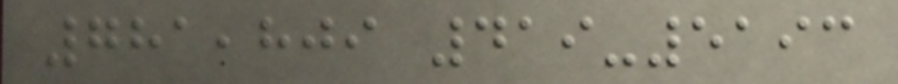781,809 419-5193
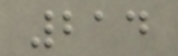214
